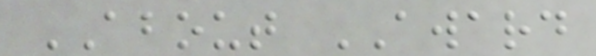ABOUT AWARD
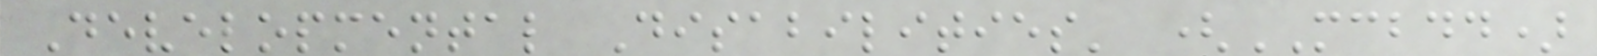Developmental Disabilities' (MCBDD)
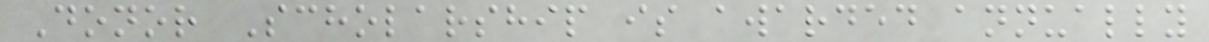Donor Scholarship is awarded annually
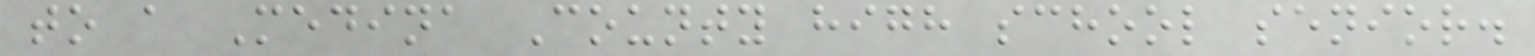to a Medina County high school senior.
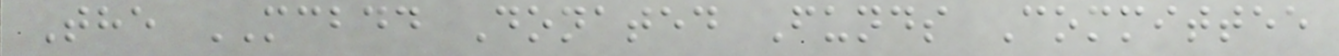The MCBDD Donated Funds Committee
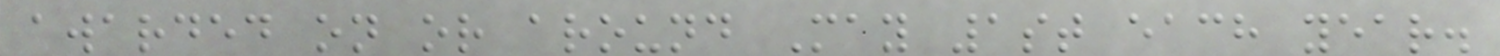awarded on or around May 1st each year.
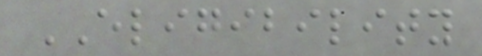ELIGIBILITY
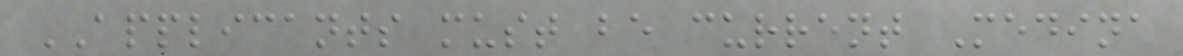APPLICANTS must be current Medina
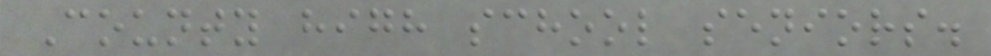County high school seniors.
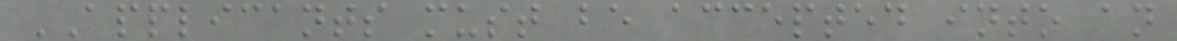APPLICANTS must be accepted into an
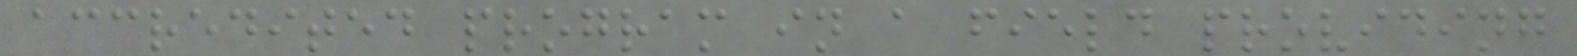accredited program in a field providing
